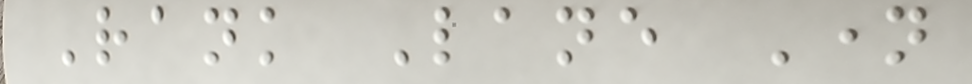Rank Lane Name
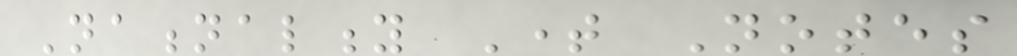Nationality Time Notes
